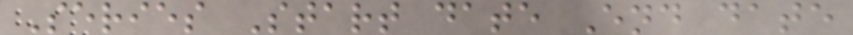Series Start date End date
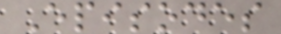Episodes
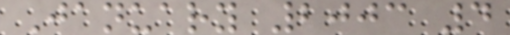January 2003 4
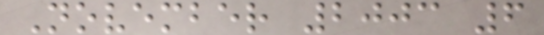November 2003 6
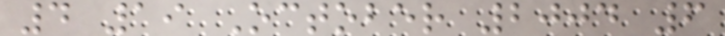4 19 October 2004 6
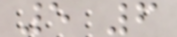5 6
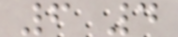6 4
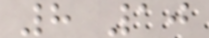8 10
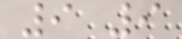9 9
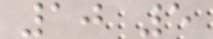10 5
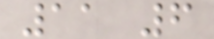11 6
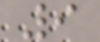9
